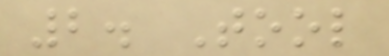2. Tool
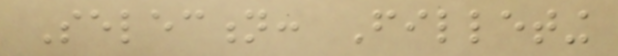Selection: Filleting
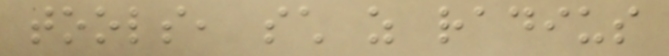tools, such as radius
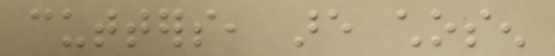cutters, are chosen
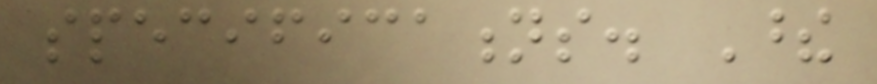specifications. These
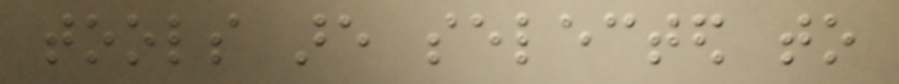tools are selected to
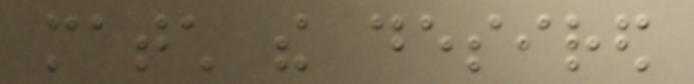match the desired
